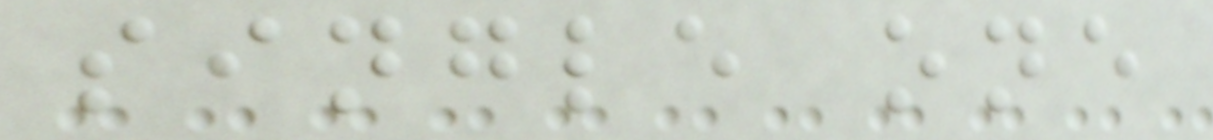single one
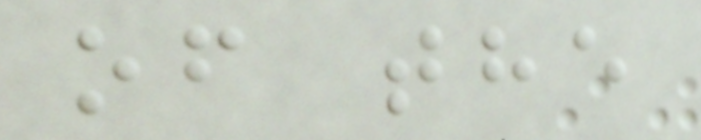of the
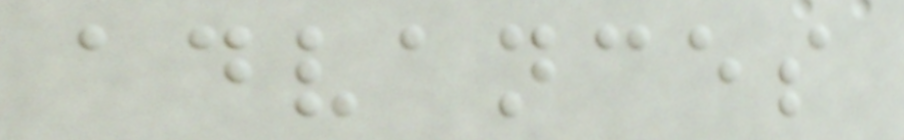advances
